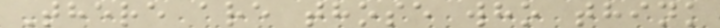There are those who think
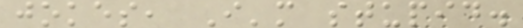jokes, I'm stupid.
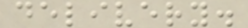delivery.
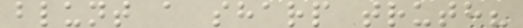blunt a sharp truth?
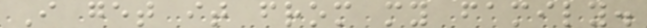I get it from my family.
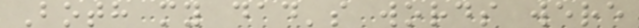Both my dad's words were
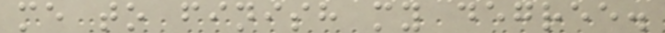me to finish my degree.
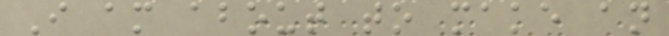I am about to make an
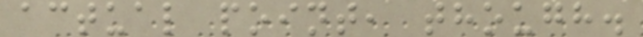actual point, though.
